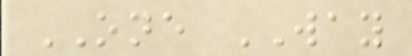ONE WAY
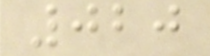020
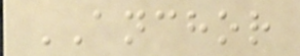ANCHOR
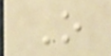O
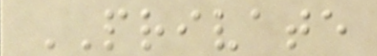PRIVATE
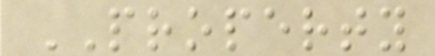PROPERTY
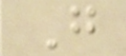G
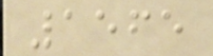1565
